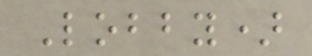Lobby)
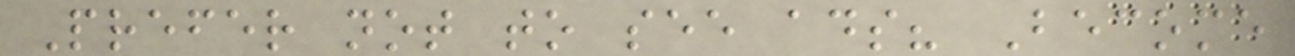Prefer not to see ads? Become
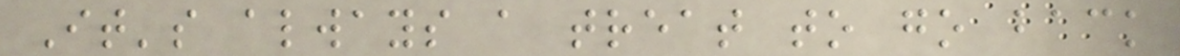It's always a treat to go back
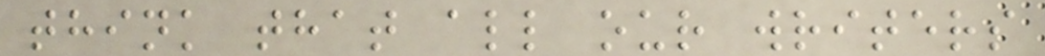think that all our writers
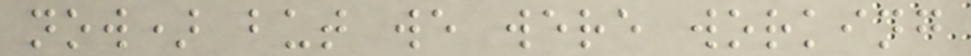now) but we were working
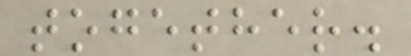together.
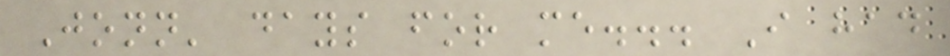Jonn' days for me... I had
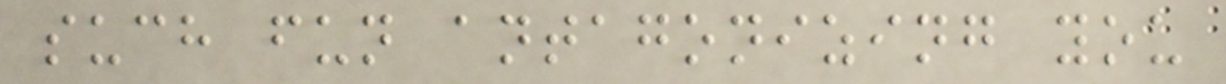such fun antagonizing you
